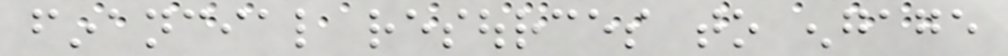financial resources to engage
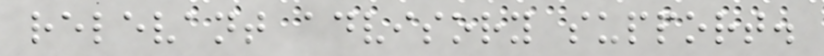relevant advisory support.
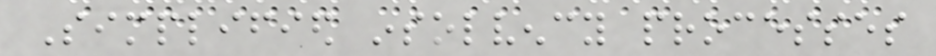Simplified insolvency processes
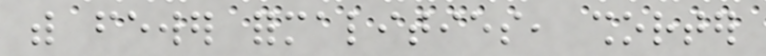with fewer formalities, shorter
